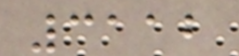3112
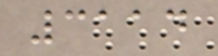3114
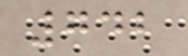742
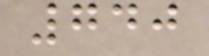740
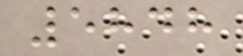5848
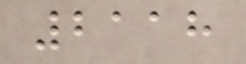2118
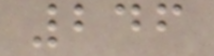246
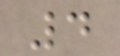4
